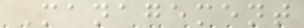Management
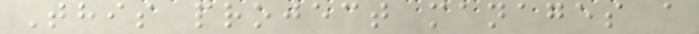This project manages a
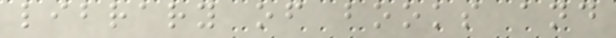library of books and
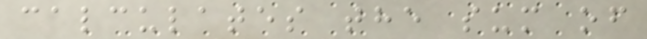calculates the sum of
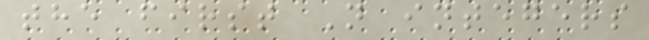the first N integers
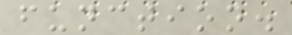function.
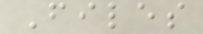Files
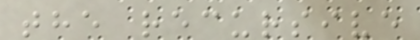the recursive
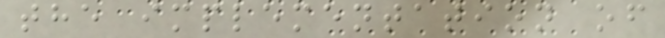the implementation of
